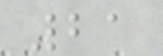21
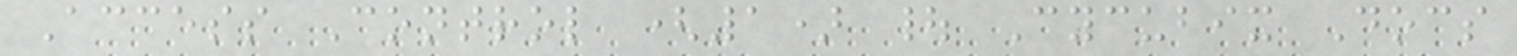Access Control (1) | Cycubix Docs
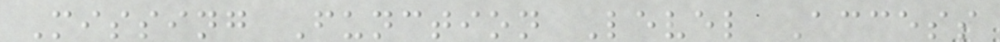Missing Function Level Access
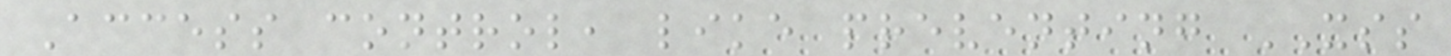Access control, like preventing XSS
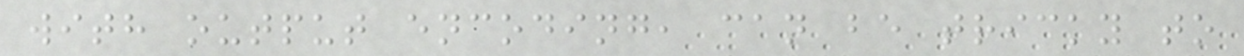with output encoding, can be tricky to
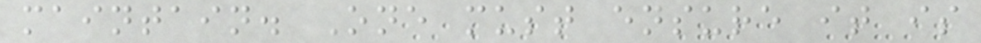maintain. One must ensure it is
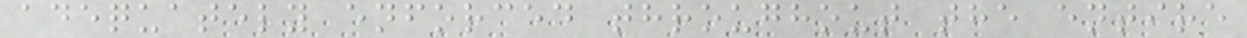adequately enforced throughout the entire
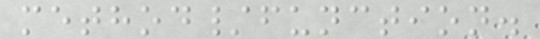method/function.
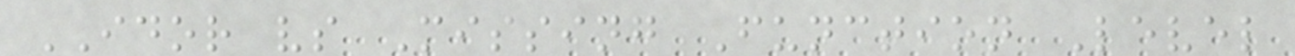IDOR vs Missing Function Level
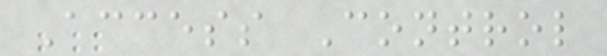Access Control
